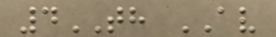4TH AV
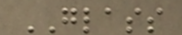GLASS
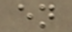en
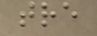tre
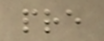pre
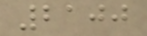2100
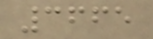3665
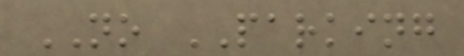NO PARKING
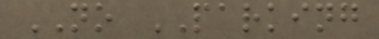NO PARKING
